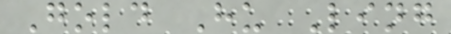Gold Hu Ling
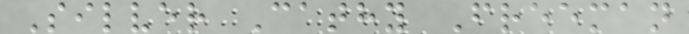Silver Cathy Freeman
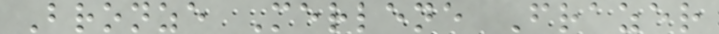Bronze Merlene Frazer
